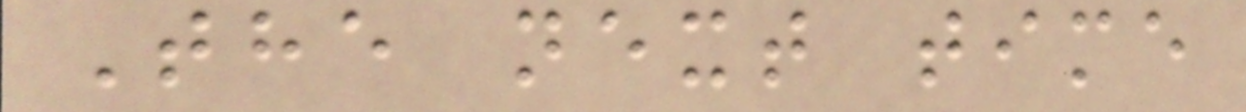The next time
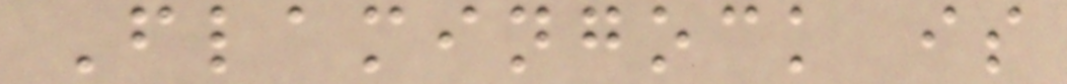Flamingock is
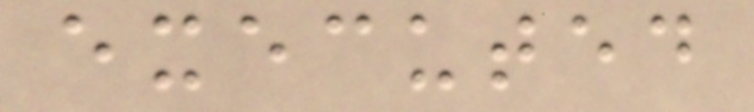executed
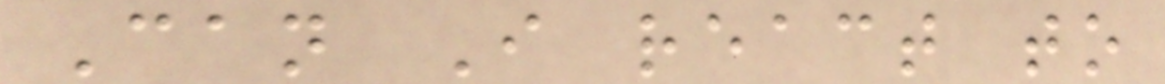Can I react to
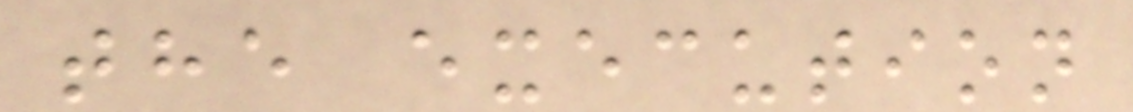the execution
